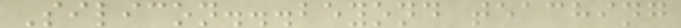Silicon...beyond teaching
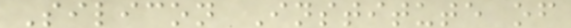Silicon Institute of
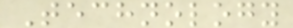Technology
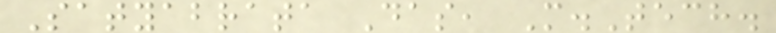Satyabrata Das, M.Tech.
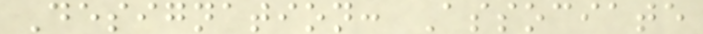Designation: Associate
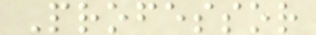Professor
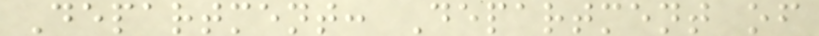Department: Department of
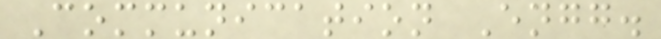Communication Engg.
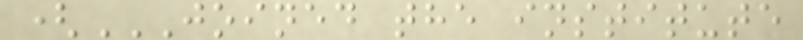(JOINED THE INSTITUTE
